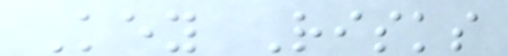Key Risks
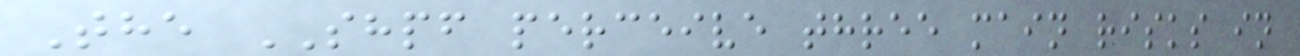The SHPF perceive three main risks in
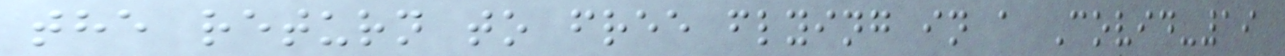the return to free flying in a Covid-19
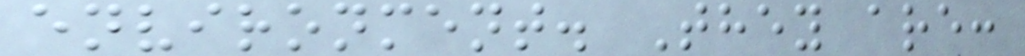environment. They are:
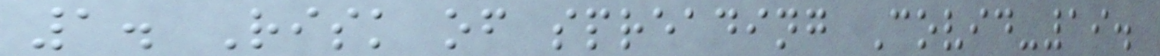1. Risk of spreading Covid-19.
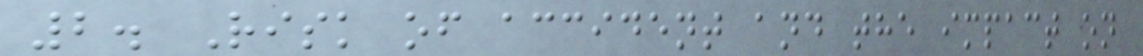2. Risk of accident and the impact on
